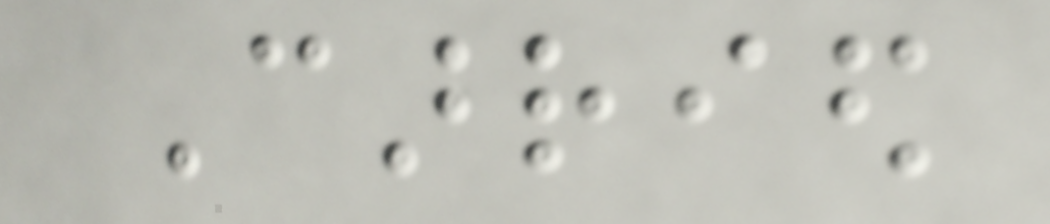Carried
